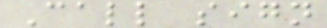Call sign
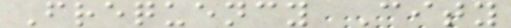Frequency City
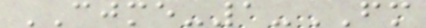CJME-1-FM
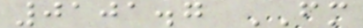0101.7 FM
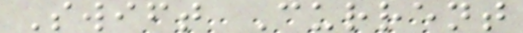Swift Current
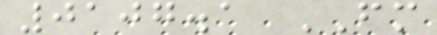0107.1 FM
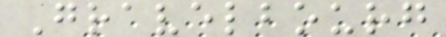Gravelbourg
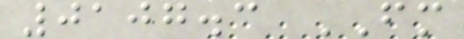0107.3 FM
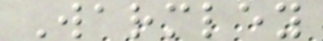Warmley
